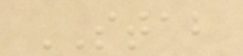STAB
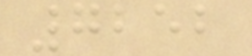7252
